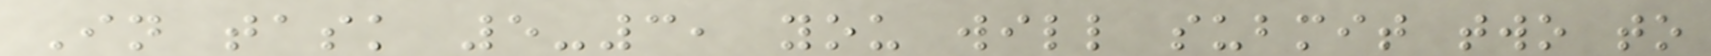In task 5-3, you will submit two to
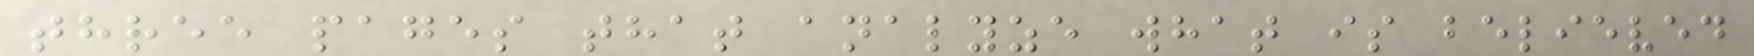three pages that analyze what is believed
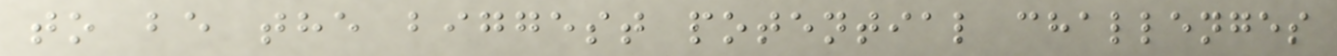to be the biggest potential challenges
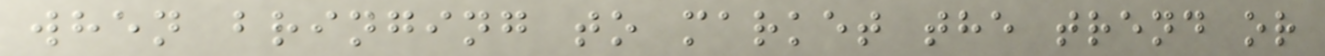when bringing to market the trend or
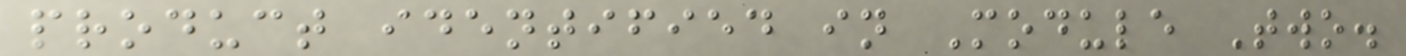product identified in Module Two.
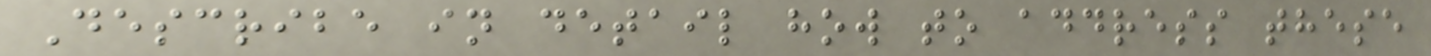Describe in detail how to address these
